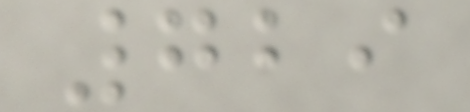729
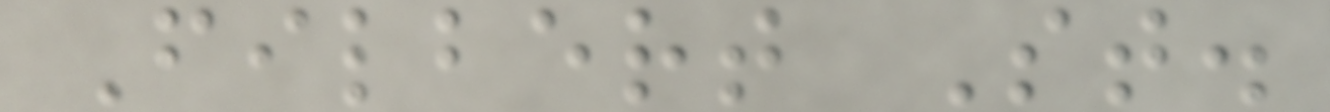Filbert St.
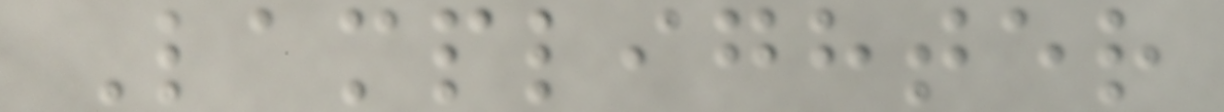Lamplighter
